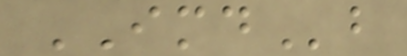IMDb
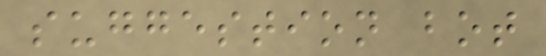suggestion bot
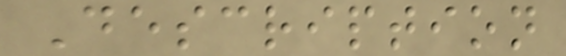Description
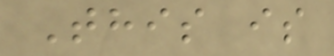This is
